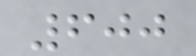600
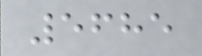5685
